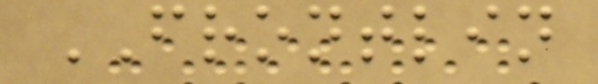FRONTLIN
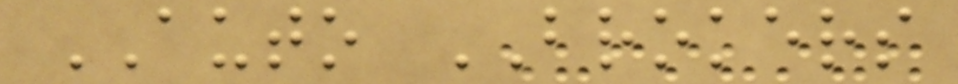AUTO BROKERS
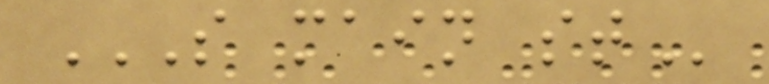S MAIN ST
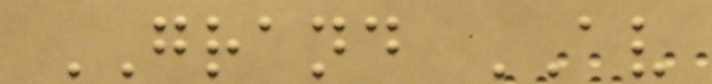GRAND AV
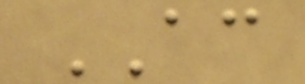AC
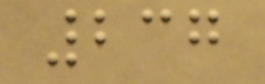237
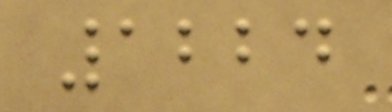1224
